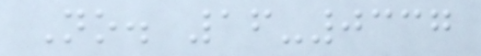No. 16-0337
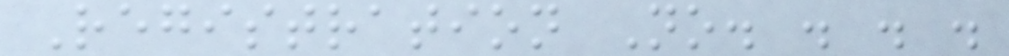Registration No. . . .
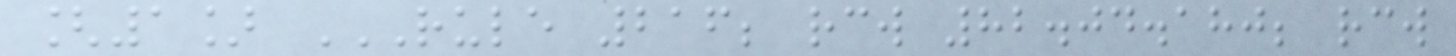[1] RULE 216; RCW 82.04.180; RCW
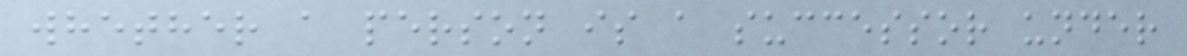whether a person is a successor under
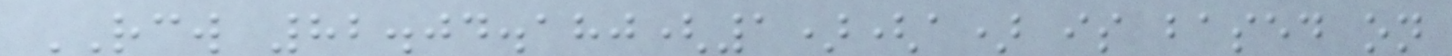RCW 82.04.180(1)(a) is based on
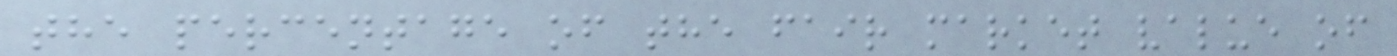the percentage of the fair market value of
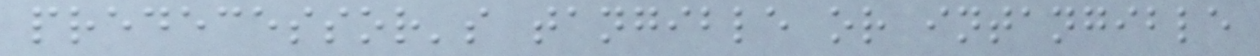predecessor's tangible or intangible
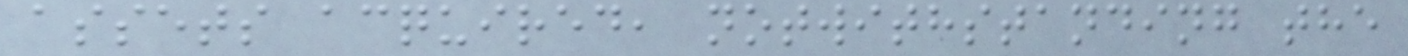assets acquired, notwithstanding the
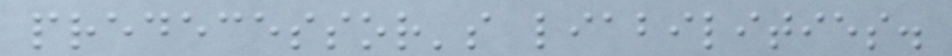predecessor's liabilities.
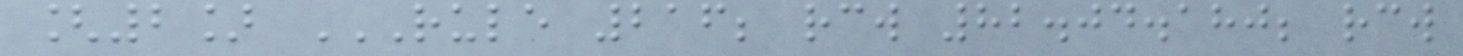[2] RULE 216; RCW 82.04.180; RCW
